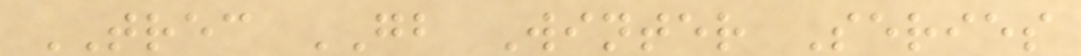TREC GB Winter Series
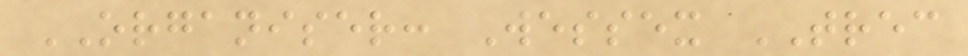ORGANISER: Wessex TREC
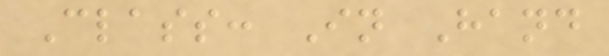Class: In Hand
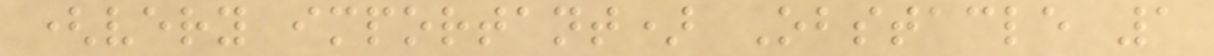(very important) Obstacle 1
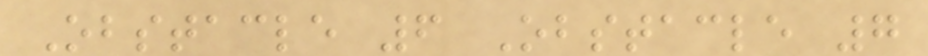Obstacle 6 Obstacle 7
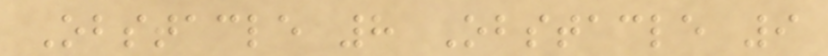Obstacle 8 Obstacle 9
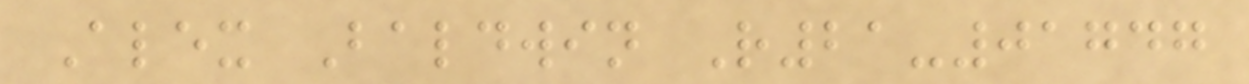Alex Baldwin R21-01747
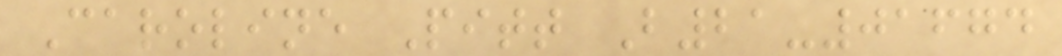Caroline Pitt B21-01674
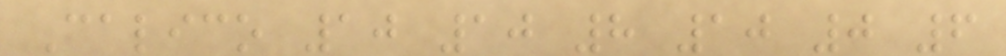Calico 10 10 8 10 0 6
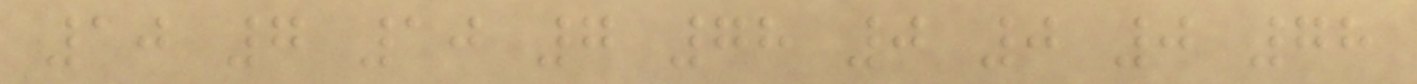10 7 10 7 78 0 0 0 78
